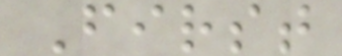First
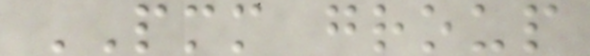PMM group
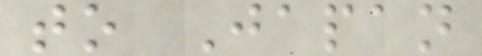to Japan
